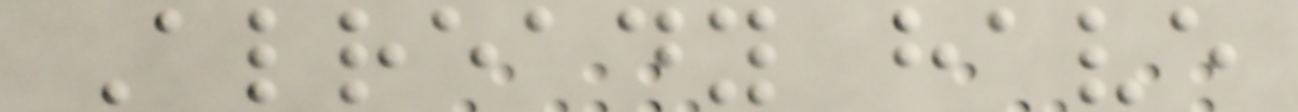Already have
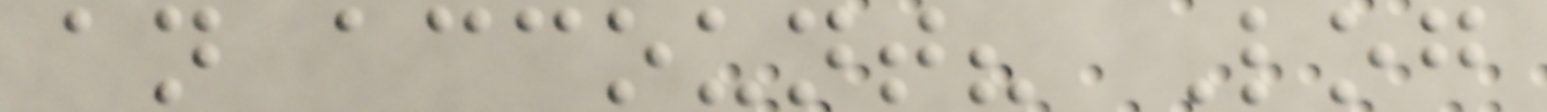an account? Log
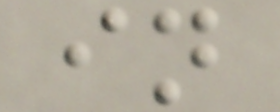in
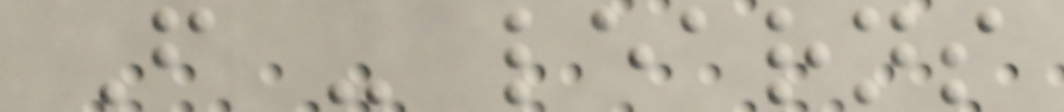F - learns
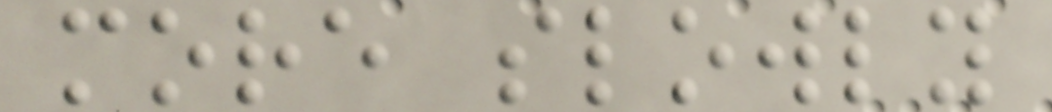more slowly
